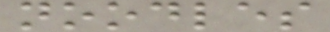noodles
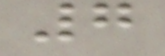7
